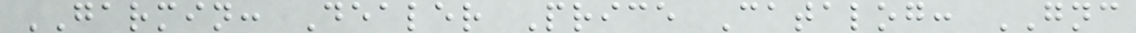GARMIN: Dealer Price Catalog: GNC
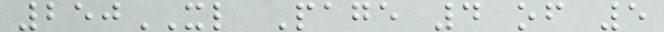250XL Page 4 of 5
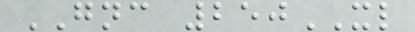GNC 250XL
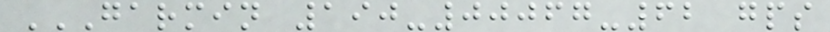GARMIN 190-00067-62 GPS
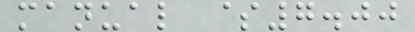manual $7.00
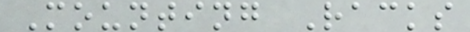Mounting Racks
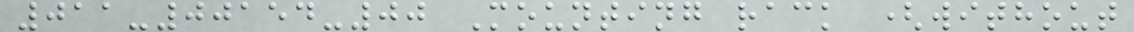011-00154-00 Mounting rack (without
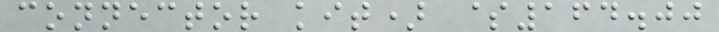connector kit) $164.00
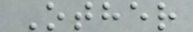Other
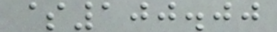$100.00
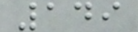149
